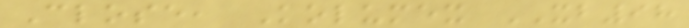Close, Kolumex XB98
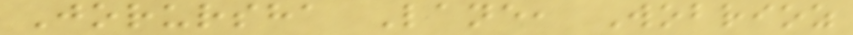Jorursha Lane, Wobrioz
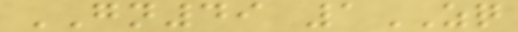GN49 1ZQ
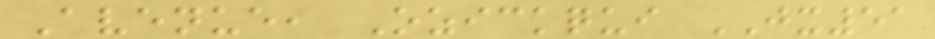Avenue, Ozickqui JX51
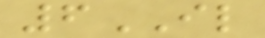6IL
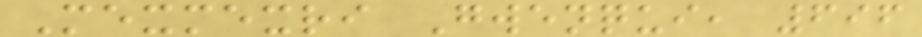Mexmexri Gwenqui, 696
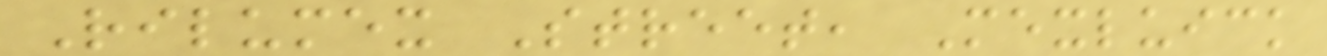Rilumex Street, Mexluick
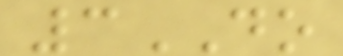3DO
